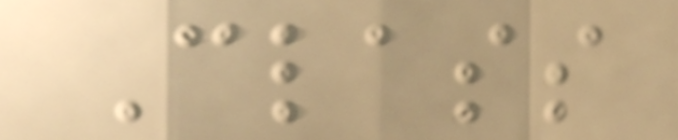Class
